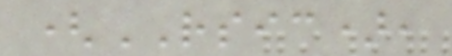(RSIC),
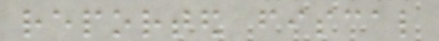reported fiscal
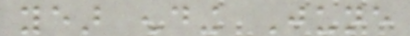year ending June
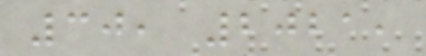30, 2021,
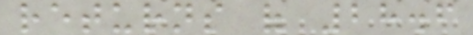returns of 28.6
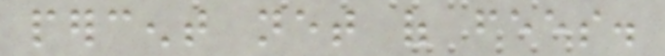percent net of fees.
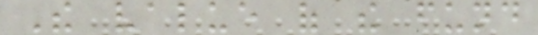The value of the fund
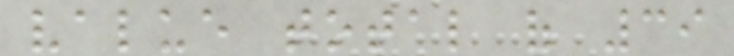value total of 39
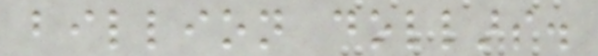billion dollars.
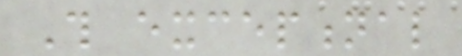This exceptional
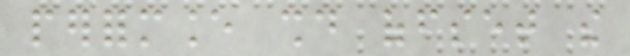performance should offset the
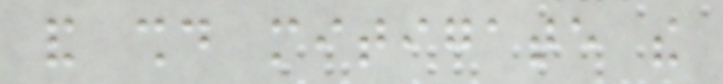and should mitigate the
